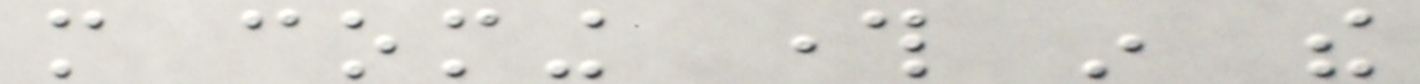more coming through in the
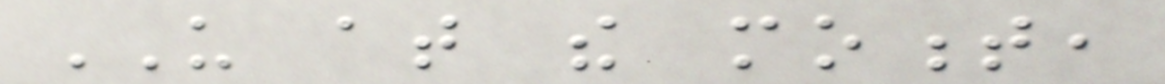US at the moment,
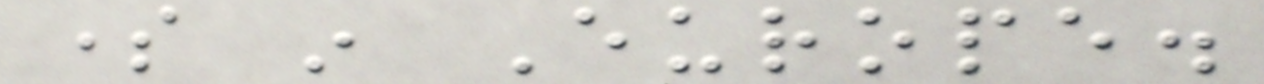some in Europe.
